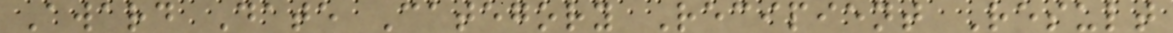Award Date Category Recipient Result
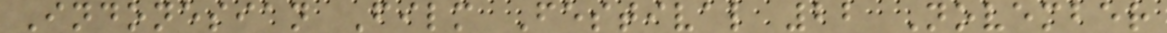Indonesian Film Festival 22 November
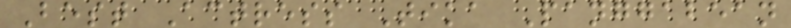Best Actress Tika Panggabean
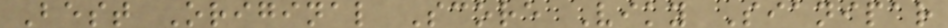Best Original Score Viky Sianipar
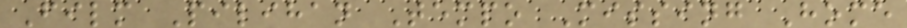Film Pilihan Tempo Missing Home
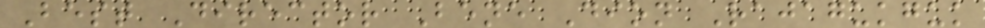Best Director Bene Dion Rajagukguk
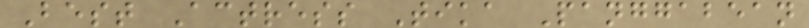Best Actress Tika Panggabean
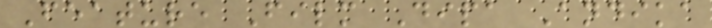Feature Film Dipa Andika
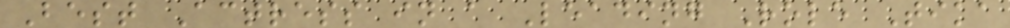Best Actress in a Leading Role Tika
